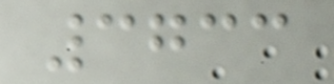3733
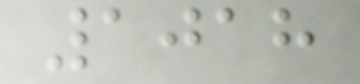1018
